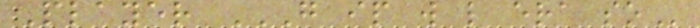Player G IP W L ERA SO
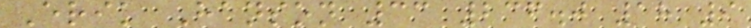Erik Hanson 33 236.0 18 9
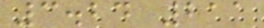3.24 211
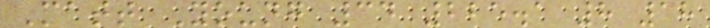Matt Young 34 225.1 8 18
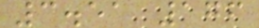3.51 176
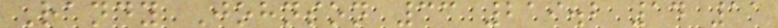Randy Johnson 33 219.2 14 11
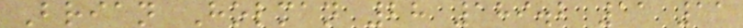Brian Holman 28 189.2 11 11
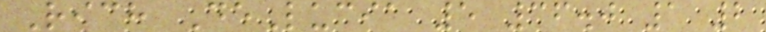Rich DeLucia 5 36.0 1 2
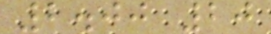2.00 20
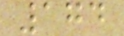174
